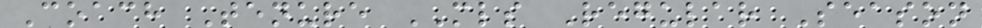Coach Tenure MLS Regular Season
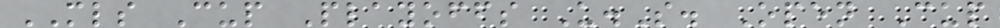MLS Cup Playoffs U.S. Open Cup
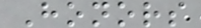Honors
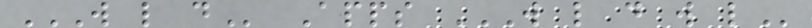W L D Apps W L D W L
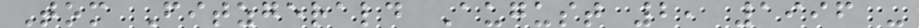Tom Fitzgerald August 2, 1996 -
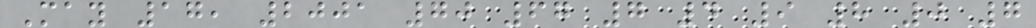May 17, 2001 70 67 7 4 9 8 0 7
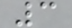3
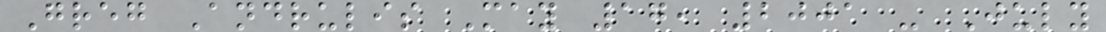Greg Andrulis May 17, 2001 - July
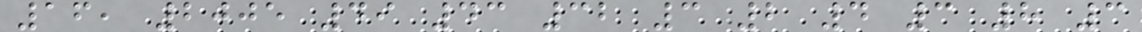16, 2005 49 43 32 3 2 4 3 8 3
